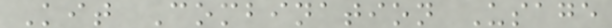Kit Combination Usage
